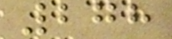278
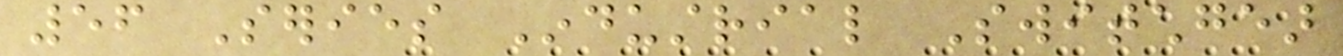56 Series Industrial Switchgear
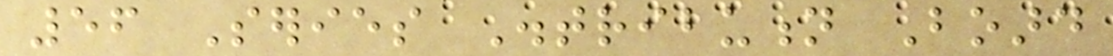56 Series Distribution Board
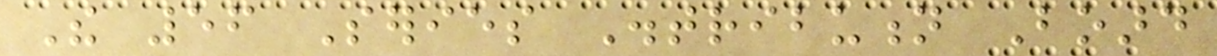The 56 Series Distribution Board
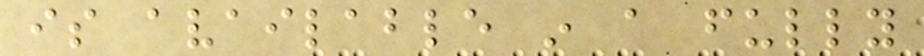is available in a fully
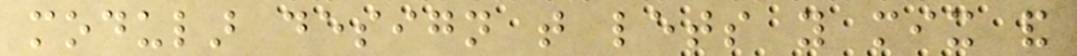modular design that lets you mix and
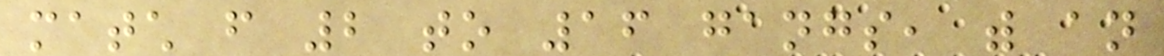match from 2 to 16 gangs, with an
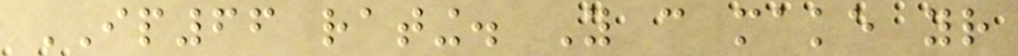IP66 rating. You can make your
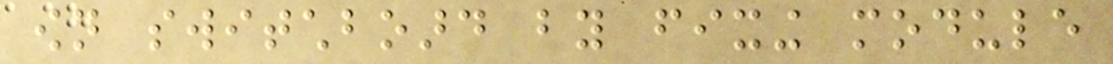own switchboard by fixing module
